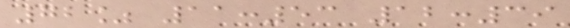72% 11:53 12:39
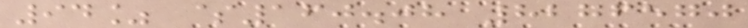94% $160.08 8276570
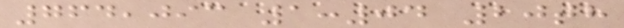764,093 1:04 20th
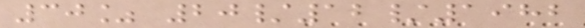30% 20/12/1982
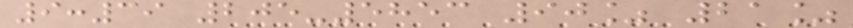9:39 205-5853 90% 21%
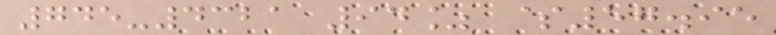745-4321 94% $57.95
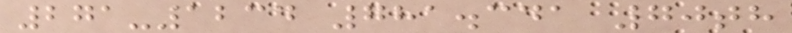271-1234 781.341 70th
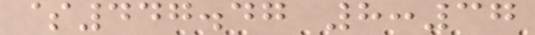$447.47 8:37
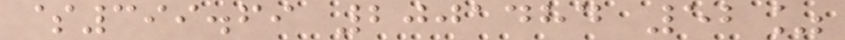$399.69 2001484 52%
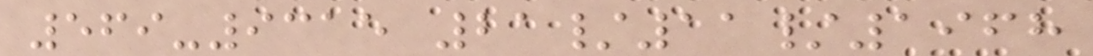569-9315 21/11/1968
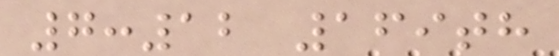7:12 169th
